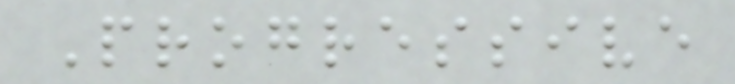Progressive
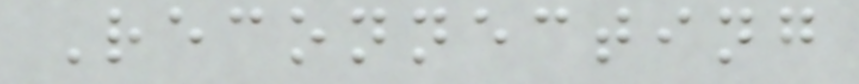Reconnecting
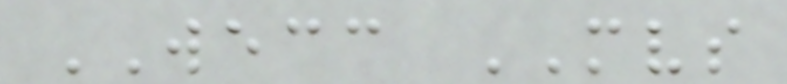WECC MVS
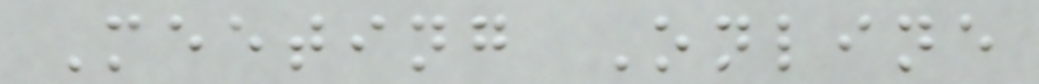Meeting Online
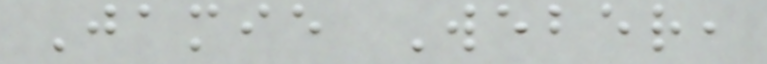Jamie Weber,
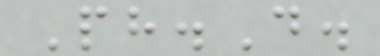Ph.D.
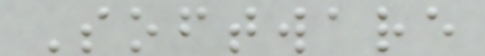Software
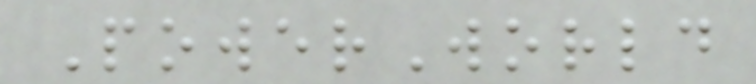PowerWorld
